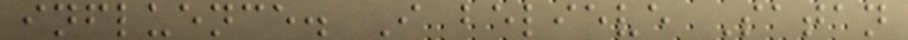influence. I believe Satan
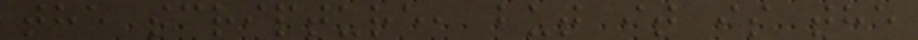the scripture, but it is the
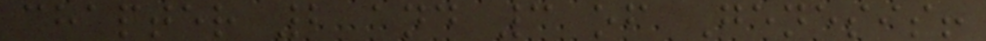chapter 2 and 3 of Genesis!
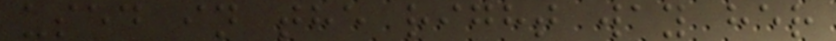used in the right way her
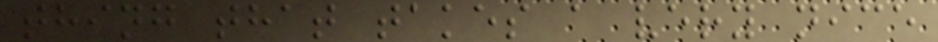thing that takes a very nice
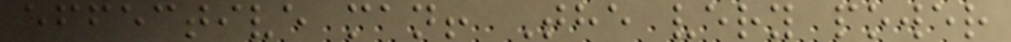effective man! The very power
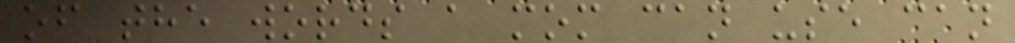of the words a mom can use can
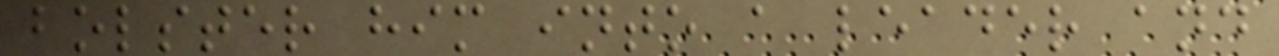bolster him into a leader and
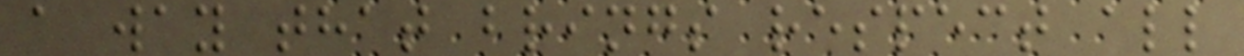a way that brings respect all
